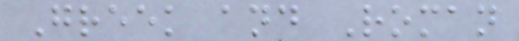Greek and Roman
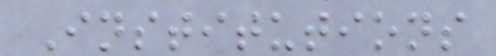Institutions
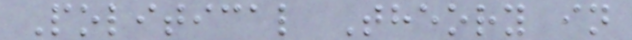Political Theory in
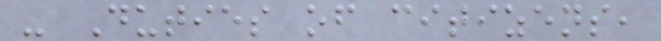- Duties of citizens,
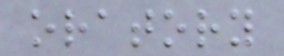oratory
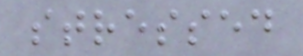stressed
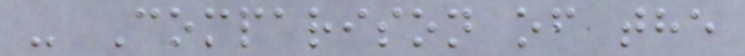- Comparison of the
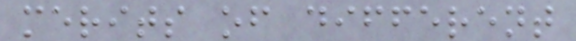merits of different
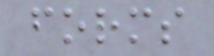forms
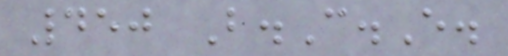450 B.C.E.
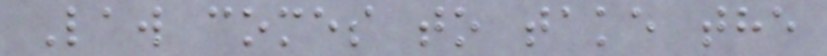Law comes to take the
